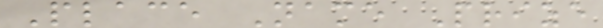Place Name Prize
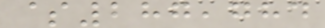$287,784
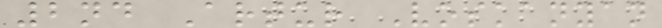2nd Artur Voskanyan
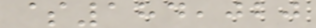$184,020
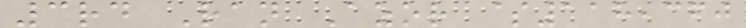3rd Ran Azor $118,360
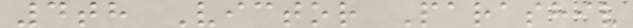4th Victor Parashiv
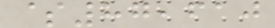$87,610
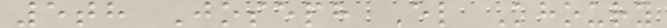5th Joseph El Khoury
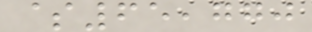$65,770
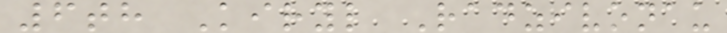6th Kiryl Radzivonau
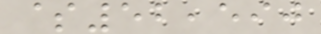$52,590
